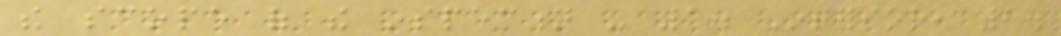the scope of the inspection - 1. Interior, 2.
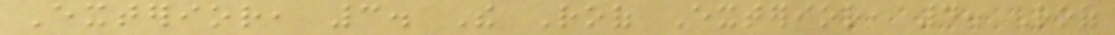Exterior, 3. The Roof Exterior, 4. Roof
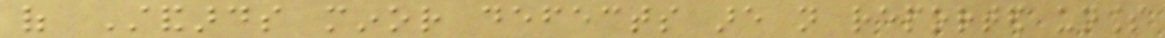of Standards minor defects are not reported unless
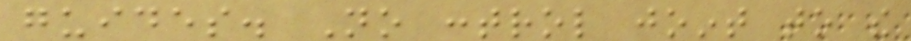guides. No control joint to the
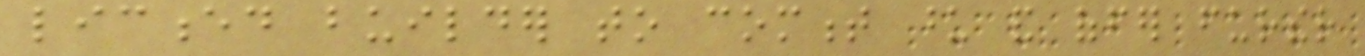licenced builder to comment upon and offer further
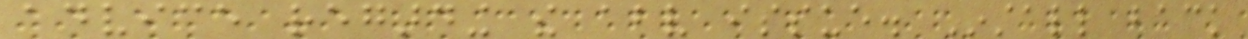advice regarding the above issue. Install back
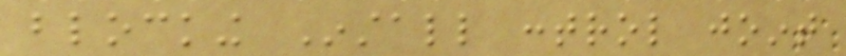blocking Install control joint
